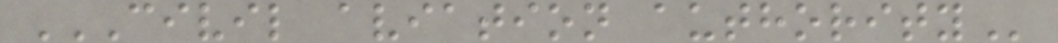CIVIL AVIATION AUTHORITY
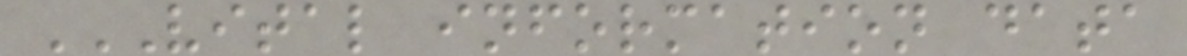VITAL INFORMATION DATA
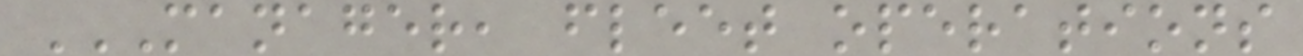MANAGER, FLEET OPERATIONS
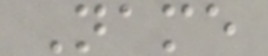Name
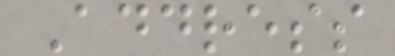Address
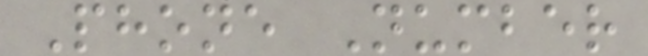Phone Number
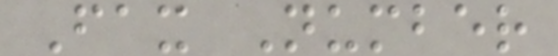Fax Number
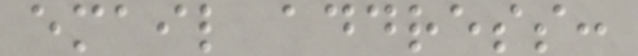email address:
